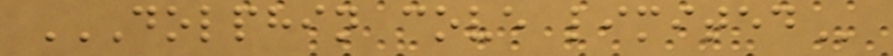DOLPHIN COVE LIMITED
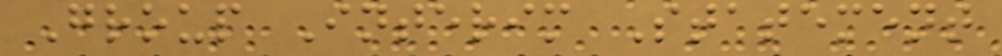Group Interim Statement
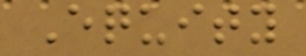Equity
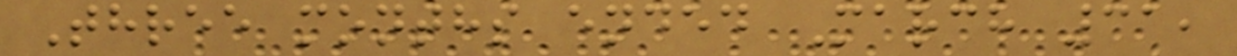Three months ended March 31,
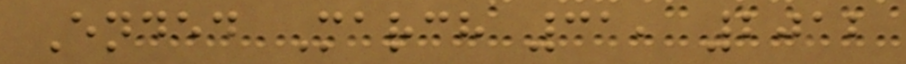Ended March 31, 2012
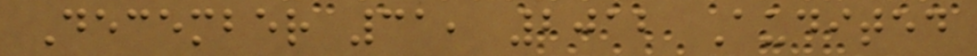December 31, 2012 Audited
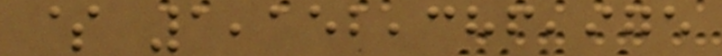$ 1,152,386,975
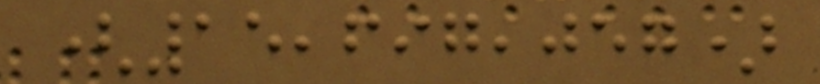(15,697,057)
